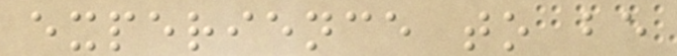experience to be
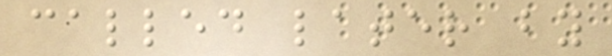called later by
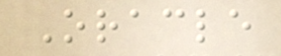Oracle
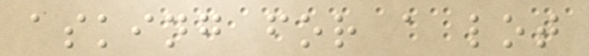asking for a lot
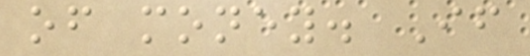of money. If
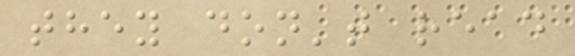they don't read
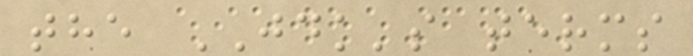the JDK's terms
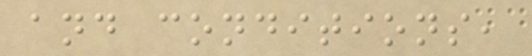and conditions,
